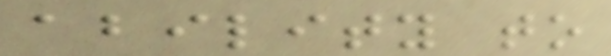ability to
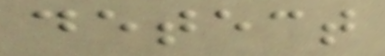detect
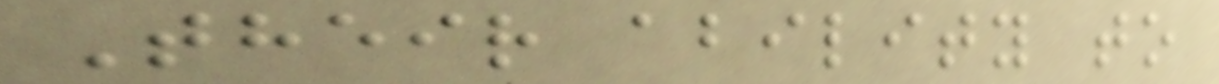Their ability to
